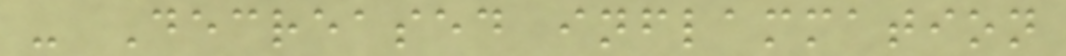- Decreased inflammation
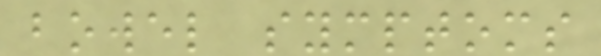bowel symptoms
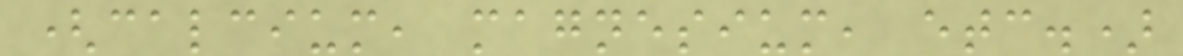(calcium, magnesium, etc.)
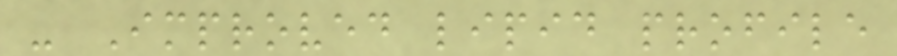- Improved lipid profile
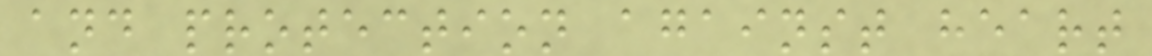and protection against heart
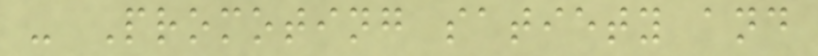- Promoting satiety and
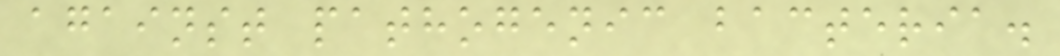against pathogenic bacteria.
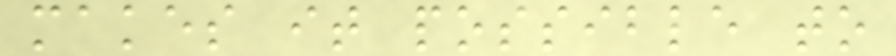makes it possible to
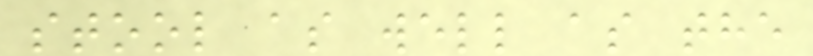stool as well as the
